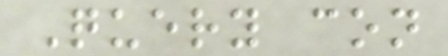Query con
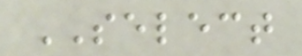SELECT
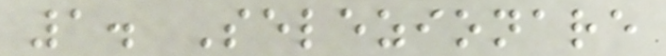1. Selezionare
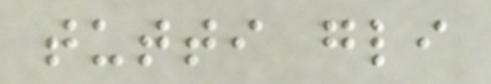tutti gli
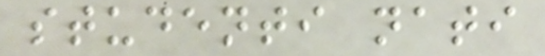studenti nati
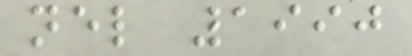nel 1990
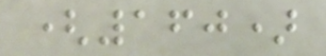(160)
